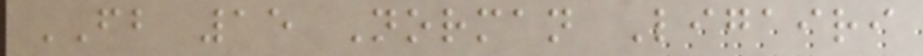FB 15 Norman Ligairi
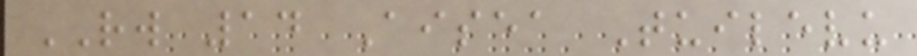RW 14 Aisea Tuilevu
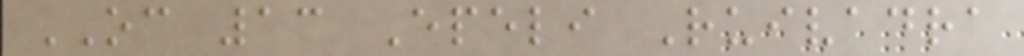OC 13 Epeli Ruivadra
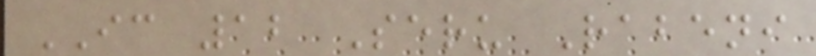IC 12 Seru Rabeni
